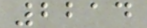2214
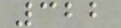322
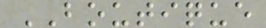BOUTIQUE
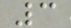3
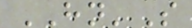HN'S
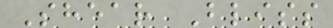Shear Bliss
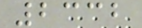2332
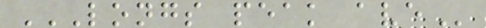LONGS PEAK AVE
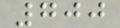700
